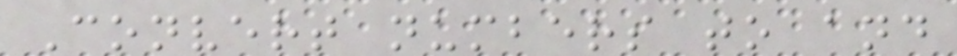Convert numbers to and
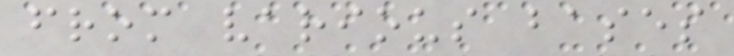from various bases
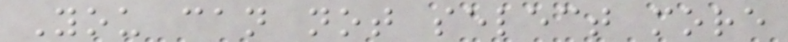You can not select more
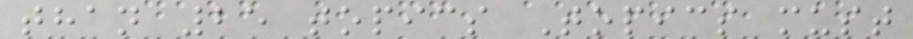than 25 topics Topics must
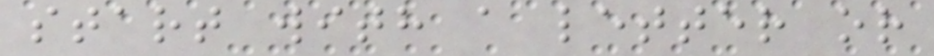start with a letter or
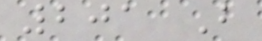201 B
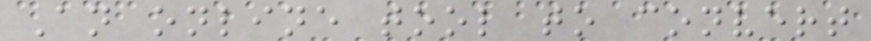An online tool to convert
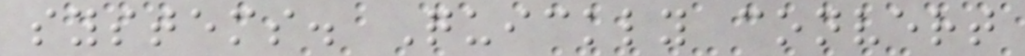systems. Quickly convert
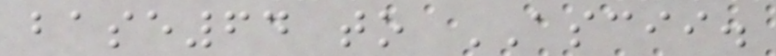base64 to ASCII.
